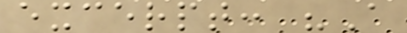excerpt: "A
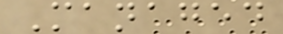Managed
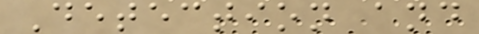Detection and
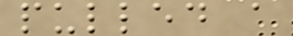pulled a
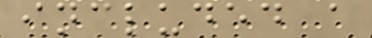included a
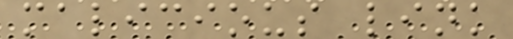malicious link
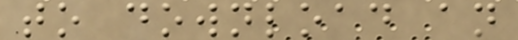to download an
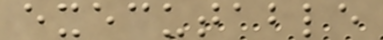executable
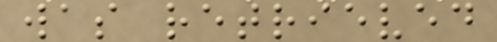was retrieved
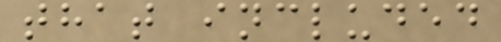that included
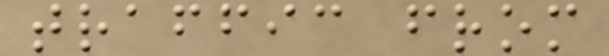traffic from
